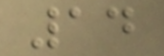14
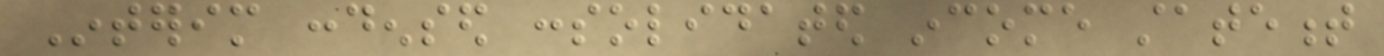Interim condensed consolidated income statement
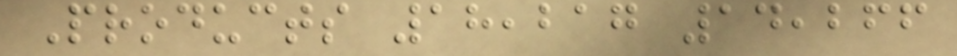Products 18,217 14,266
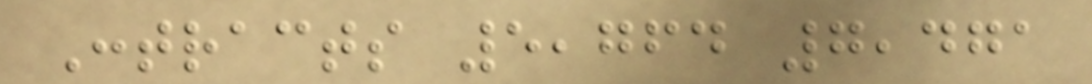Contracts 5,764 7,471
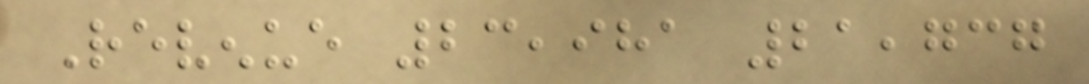Revenue 23,981 21,737
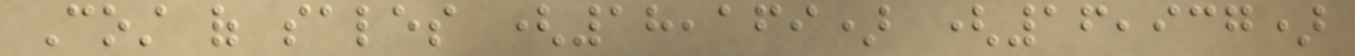Cost of sales (18,169) (16,937)
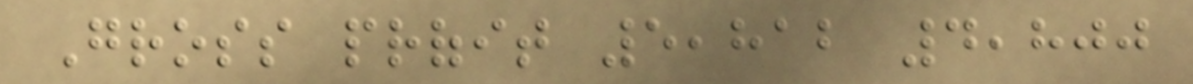Gross profit 5,812 4,800
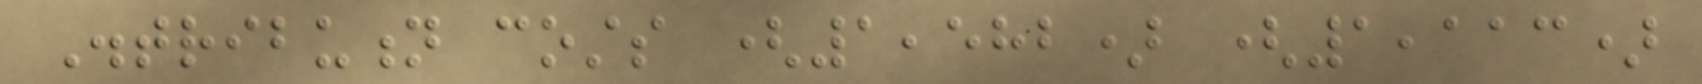Distribution costs (1,582) (1,113)
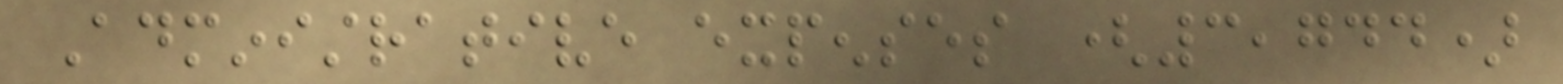Administrative expenses (3,744)
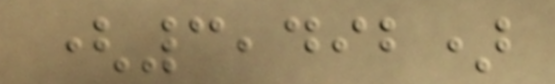(3,492)
